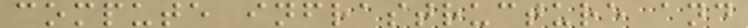compute infrastructure and
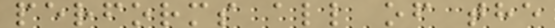performs all of the
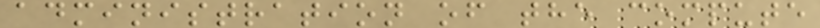administration of the compute
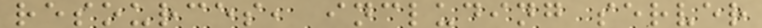resources, including server
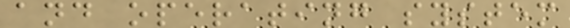and operating system
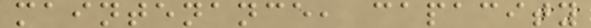maintenance, capacity
